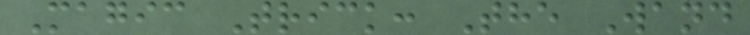Magic Trick: The Wand
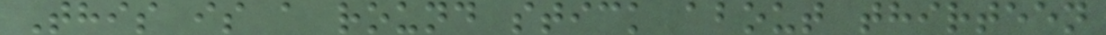This is a round stick about thirteen
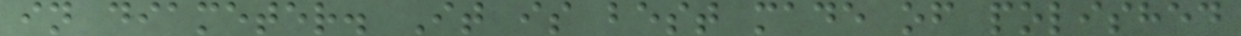in diameter. It is best made of polished
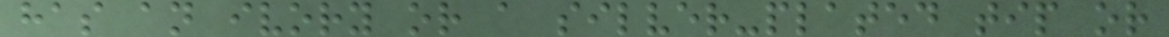has an ivory or a silver-plated tip or
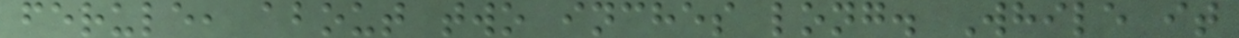ferule, about two inches long. While it
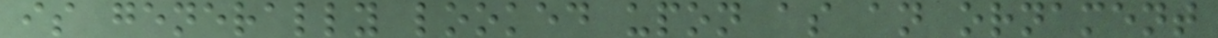is generally looked upon as an ornament
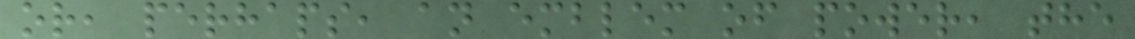or, perhaps, an emblem of power, the
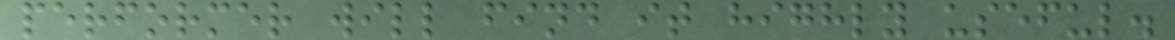performer will find it highly useful.
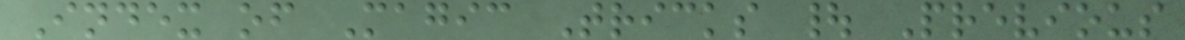Index of Magic Tricks | Previous
